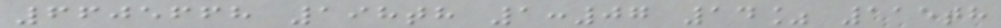6605668 198th 1:07 14% 115th
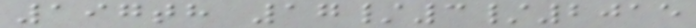197th 17/3/2015
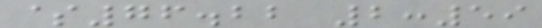$76.22 2:59
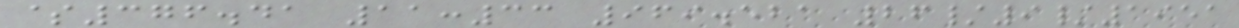$376.41 11:33 969.521 26/9/1951
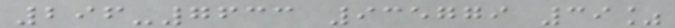296-7633 935779 39%
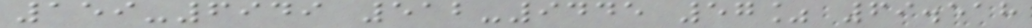159-6949 512-9445 57% 69.518
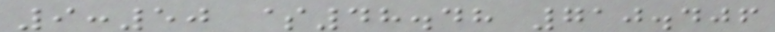9:50 $48.48 710.406
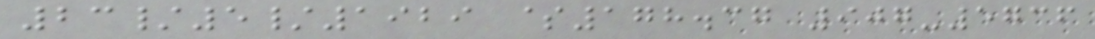23/5/1929 $178.37 907-5736
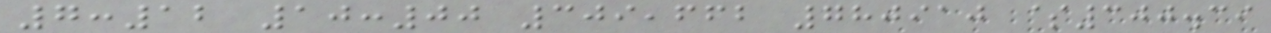7:12 10:00 309,662 780910 $300.39
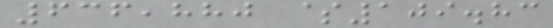636,880 $109.83
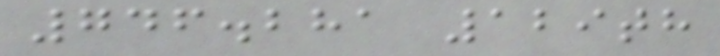746.281 129th
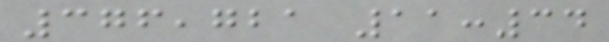376,721 11:34
